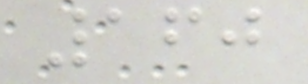160
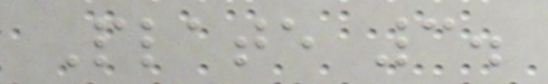Plate 3.
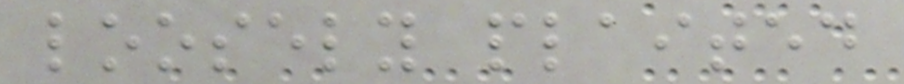loosely plaited
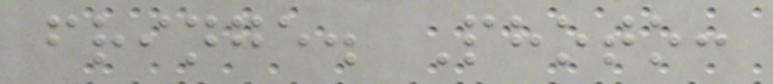fringe. Photo:
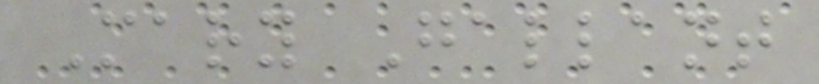Mary Gallant
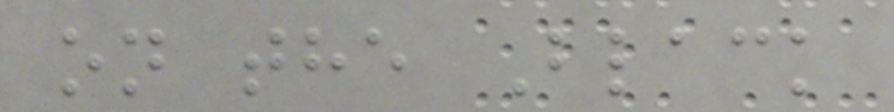on the Black
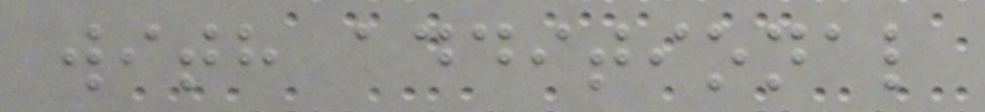with additional
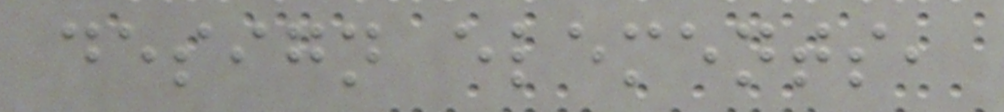design elements,
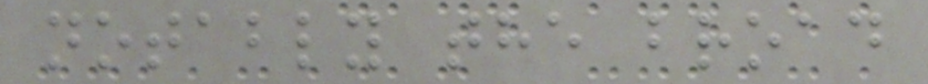notably the broad
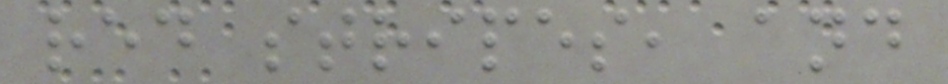red stripes, and
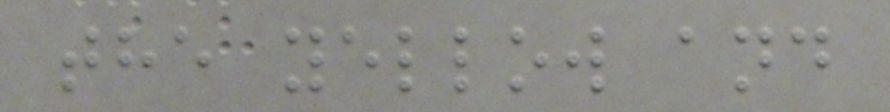the yellow and
